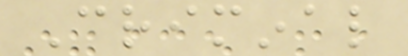Criminal
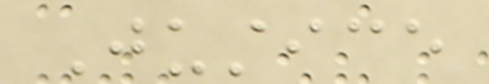Justice
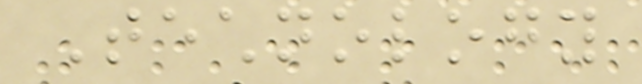Technology
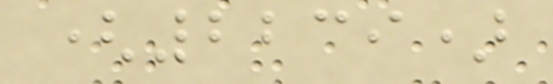(2239)
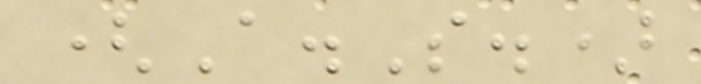(A.S.)
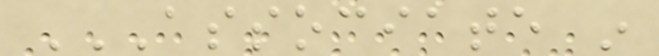ASSOCIATE IN
